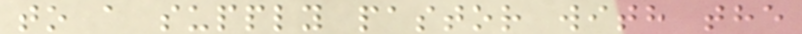to a supply pastor with the
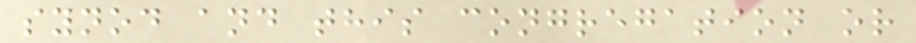synod and this congregation or
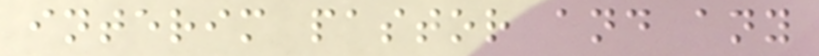interim pastor and any
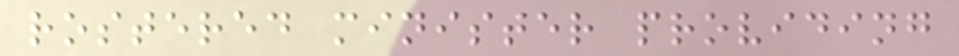rostered minister providing
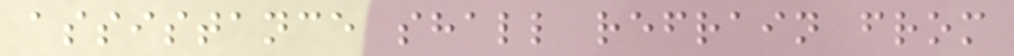assistance shall refrain from
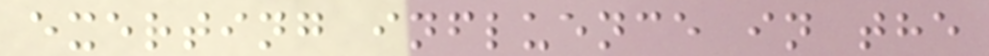exerting influence in the
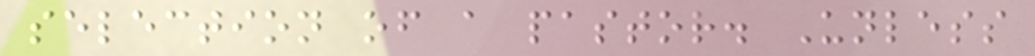selection of a pastor. Unless
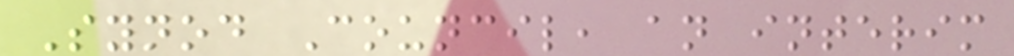Synod Council, an interim
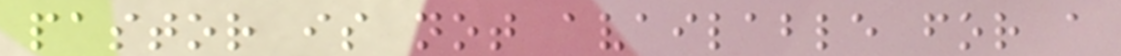pastor is not available for a
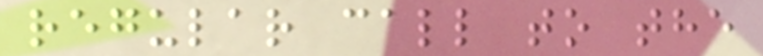regular call to the
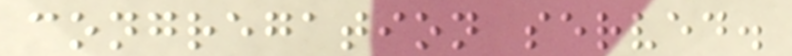congregation served.
